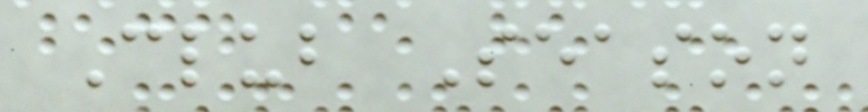Club Season
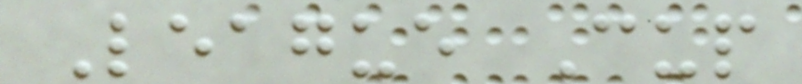League Cup
